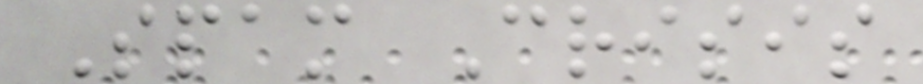Spam Crisis
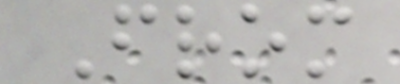From
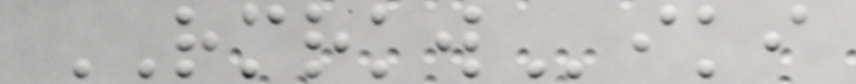RMRKWiki
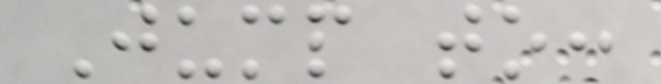Jump to:
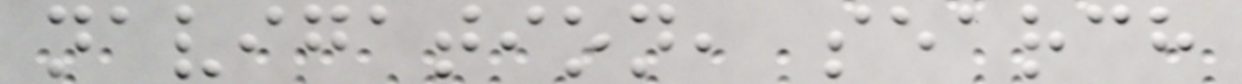navigation, search
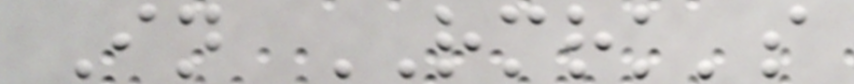In RMRK's
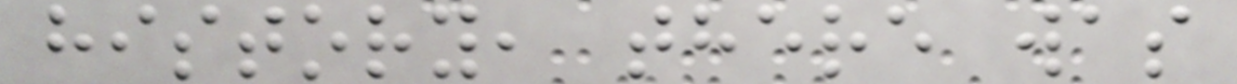history, there was
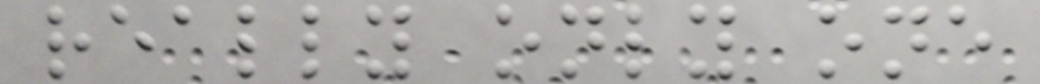really only one
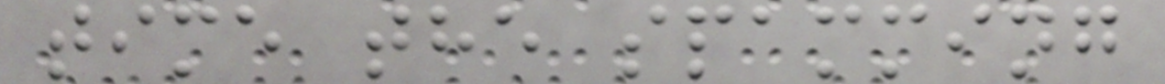time the spamming
